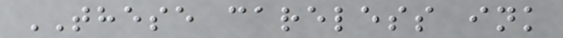THESE careless ink
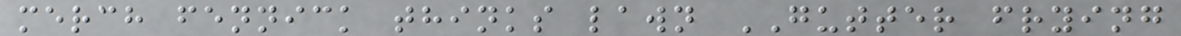merch fennick thinks lawn GUTTER frying
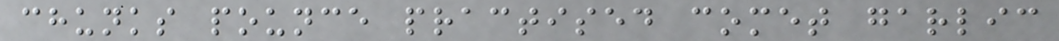chunks pounce practised comet garlic
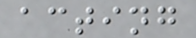acting
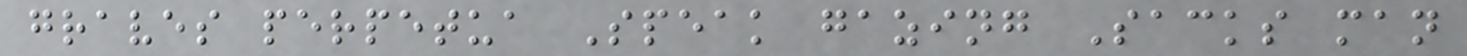graves perpetua Speak gazing Sacks man
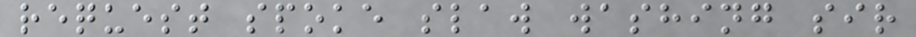request spoke slaw washing sir
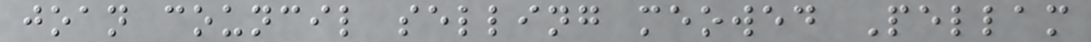joan council selling meowed Pellam
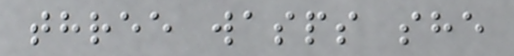three wasps she
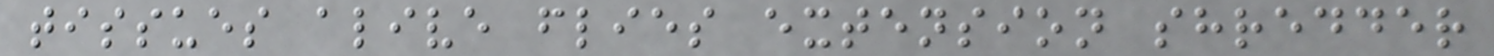tissues alive flies extension shredder
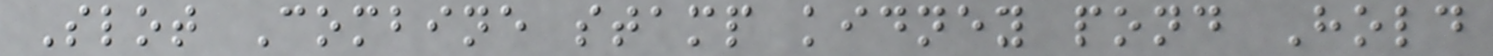Slot Combine stamp kidney pond Hold
